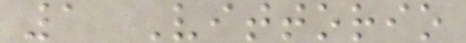1 Vittorio
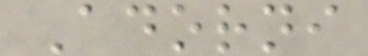Adorni
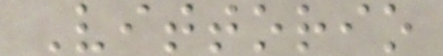Vittorio
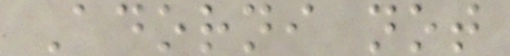Adorni not
